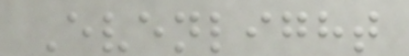Evenlight
